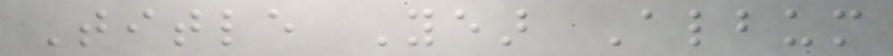Title Year Album
